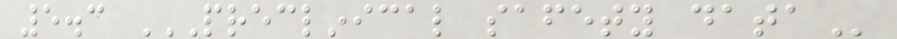5.3 PRECLINICAL SAFETY DATA
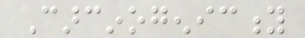Carcinogenicity
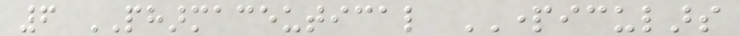6 PHARMACEUTICAL PARTICULARS
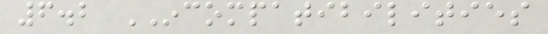6.2 INCOMPATIBILITIES
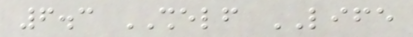6.3 SHELF LIFE
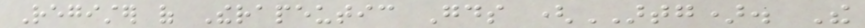Register of Therapeutic Goods (ARTG). The
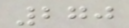270
